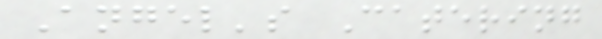Angel's Catering
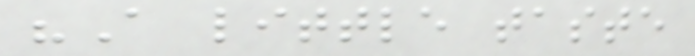"A little taste
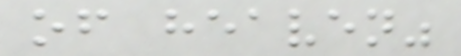of heaven"
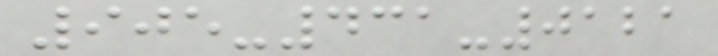905-431-0121
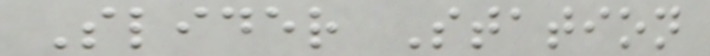Slider Station
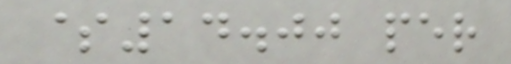$14.00 per
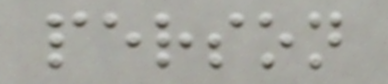person
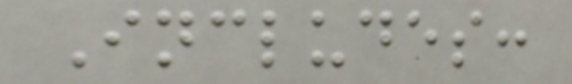Includes:
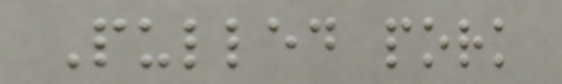Pulled pork
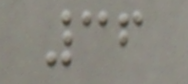36
